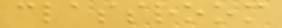classroom
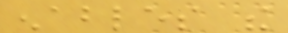enables the
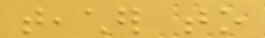teacher to
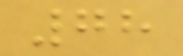78
